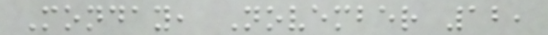Monday, November 12,
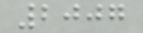2007
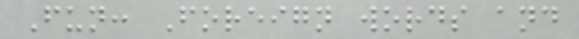Fun: Foreign words and
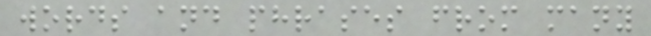words and phrases from many
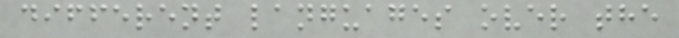different languages over the
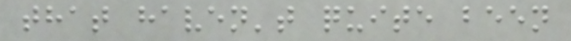that haven't quite been
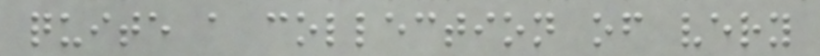quite a collection of very
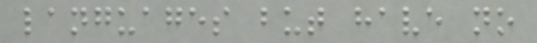languages but have no
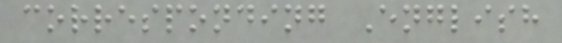corresponding English
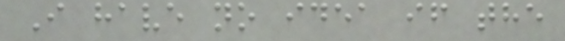I have no idea if the
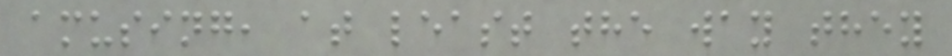amusing, at least the way they
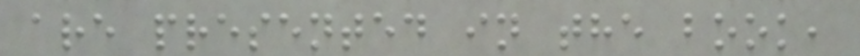are presented in the book,
